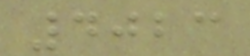4023
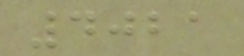4021
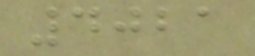4021
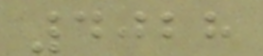4028
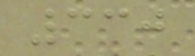330
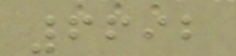6692
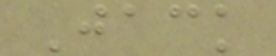Jack
